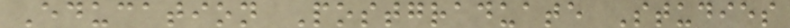Education Postgraduate Studies
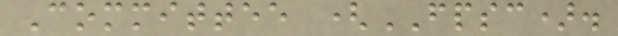Committee (FPSC).
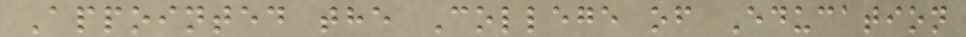Appointed the College of Education
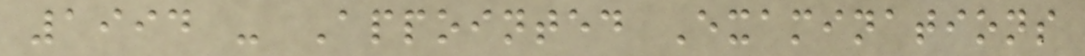1994 - Appointed Examinations
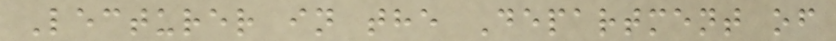Lecturer in the Department of
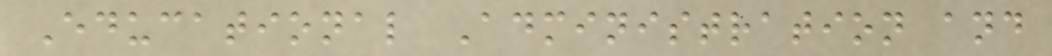Educational Administration and
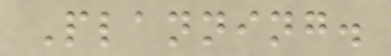Planning.
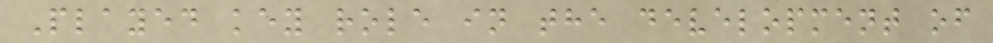Played key role in the development of
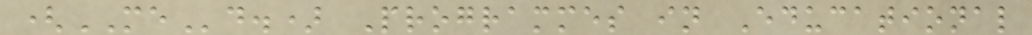(MEd.) Programmes in Educational
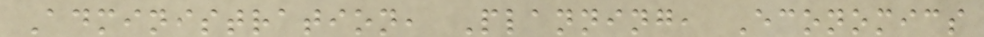Administration, Planning, Economics
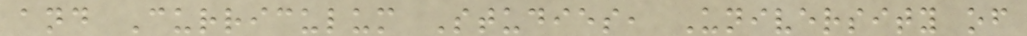and Curriculum Studies, University of
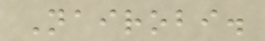Nairobi.
